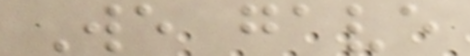We gave
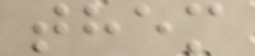them
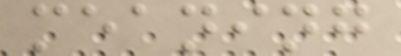meaning
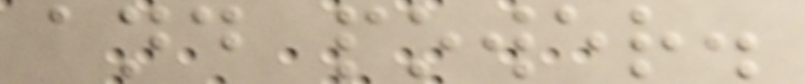and power.
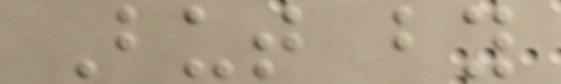But by
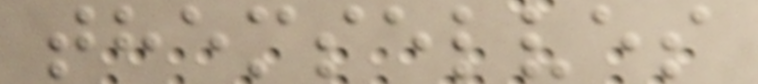themselves
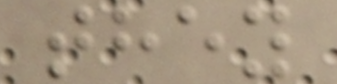they
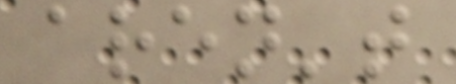aren't
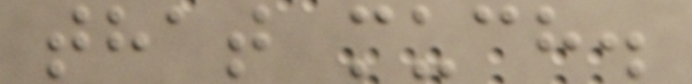that much.
